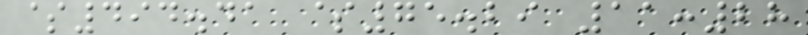$494.41 $75.29 11:28
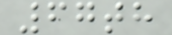67th
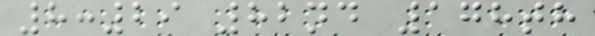8:29 82nd 178th
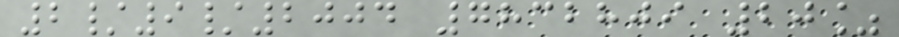2/9/2004 7832809 20%
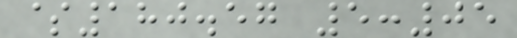$180.57 5:05
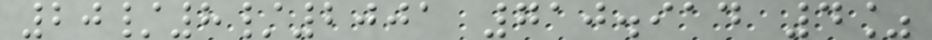20/8/2001 710.914 4%
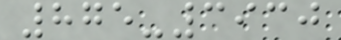875-3930
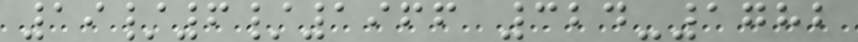19/6/1966 324-1782
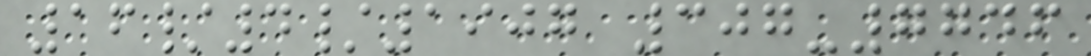16/4/1907 307-7746
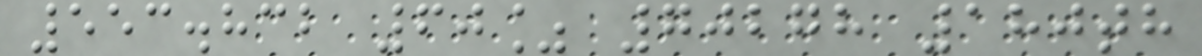553.832 60% 70278 180th
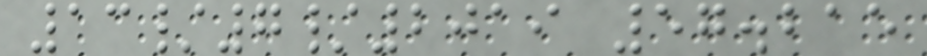13/7/2019 57.215
